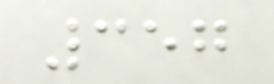357
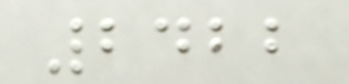2422
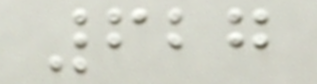627
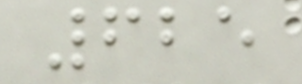625
